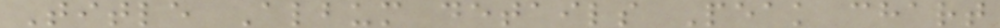Title Album details Peak chart
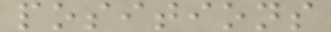positions
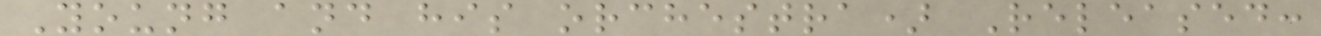Young and his orchestra) Released:
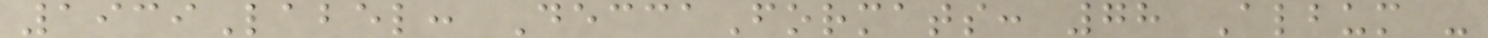1939Label: DeccaFormats: 78 Album -
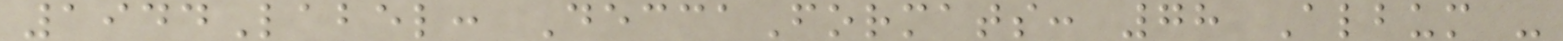1944Label: DeccaFormats: 78 Album -
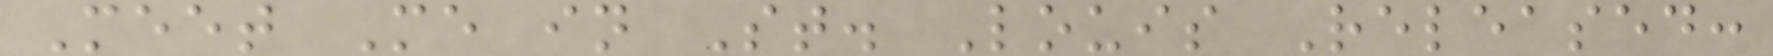Meet Me in St. Louis Released:
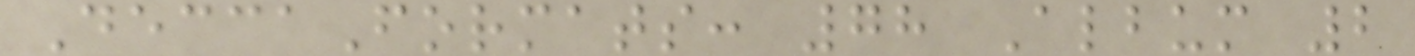DeccaFormats: 78 Album 2
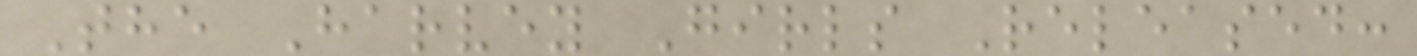The Harvey Girls Released:
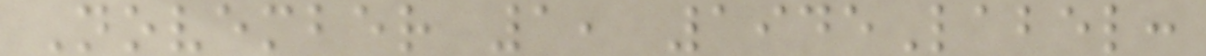November 1, 1945Label:
